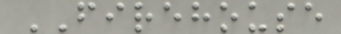FIREHOUSE
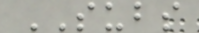SUBS
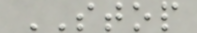STOP
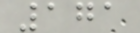171
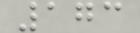173
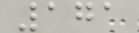171
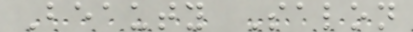Beauty Salon
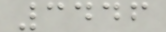3446
